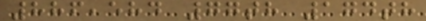886,584 77th 174th
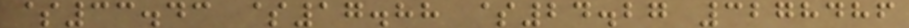$33.43 $17.88 $24.27 3278486
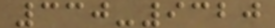330-9320
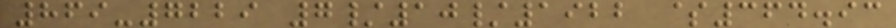869-7229 7/10/1922 $364.93
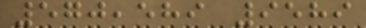570,589 9589
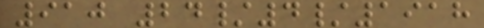910 24/4/1918
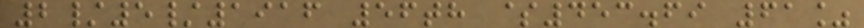2/5/1916 56th $453.69 61%
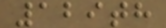129th
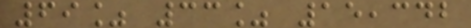69% 33% 15,342
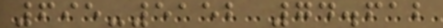695-5152 74.612
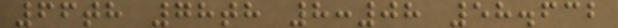66th 78th 8:08 58.632
